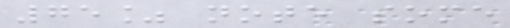75% note some
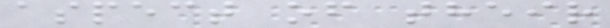aspect of their
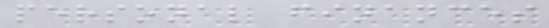personal finances
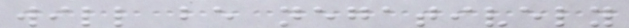will be negatively
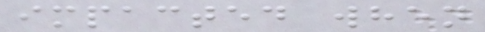impacted when
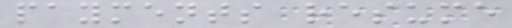payments resume
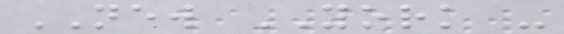NEW YORK -
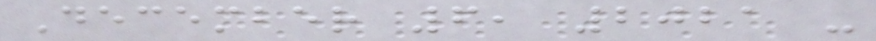December 6, 2021 -
